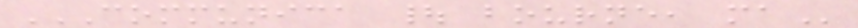COMMUNICA | BOURNE, MA
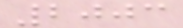2003
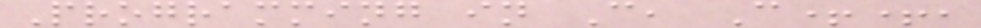Programming in C, C++,
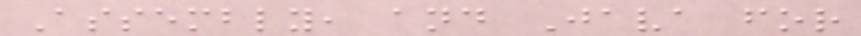Assembly, and Java for
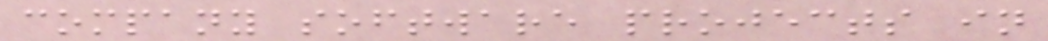company software projects in
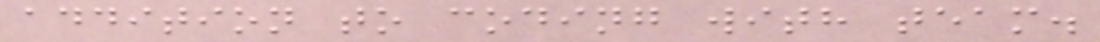addition to coding with team.
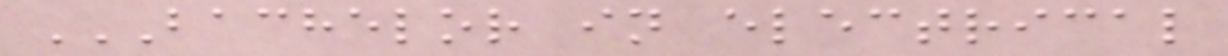BACHELOR IN ELECTRICAL
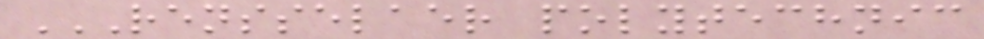RENSSELAER POLYTECHNIC
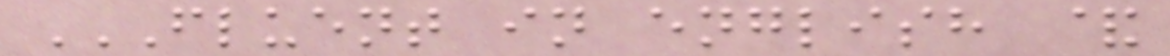FLUENT IN ENGLISH &
